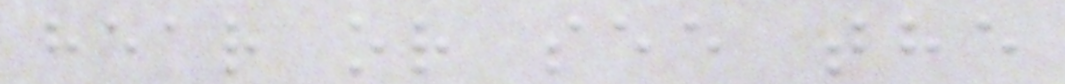hear or see the
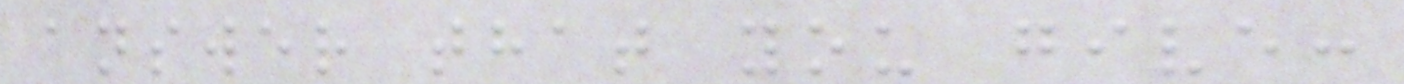answer that you give:
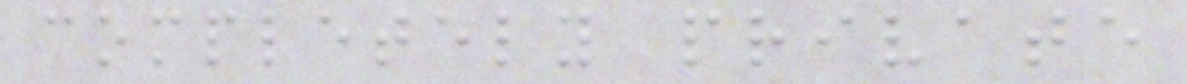completely private
